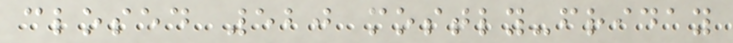closed 520 mostly-friday
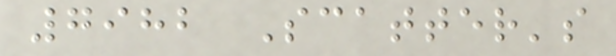7982 Scatter's
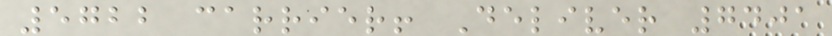5722 carrier! Deliver 7401
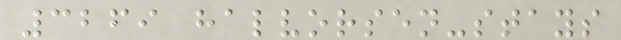3269 halvorsen-stays
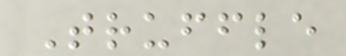Truffle
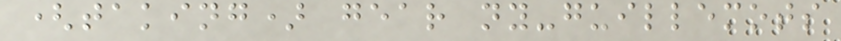(taking) gear ny-guillemots
